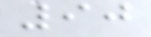90
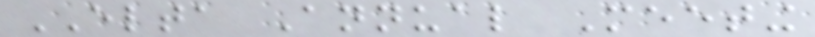ELTA Annual Meeting
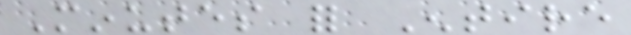Minutes for Entire
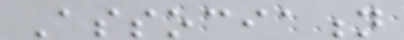Association
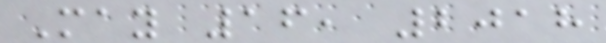May 16, 2018
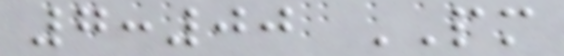7:00 PM
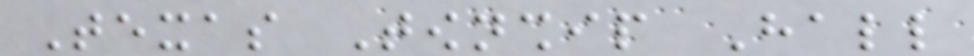Texas Township Hall
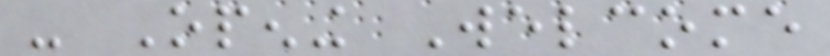- Opening Welcome
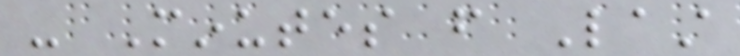- Minutes from Last
